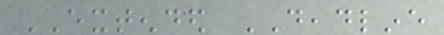EXTENDED DEADLINE
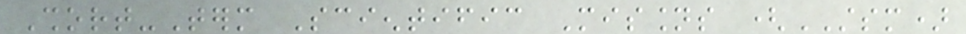Short-Term Scientific Missions (STSM)
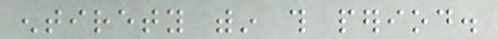entirety within this period.
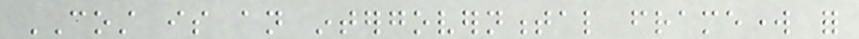COST is an intergovernmental framework for
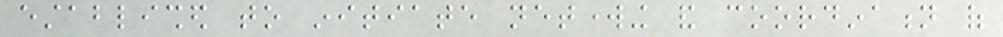established to initiate networking and coordination of
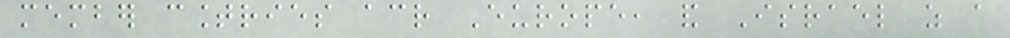member countries across Europe, and Israel as a
